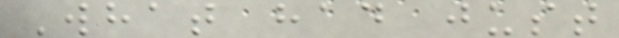What had just
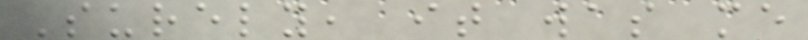Surely, it was me
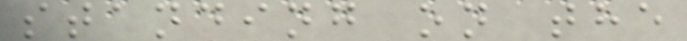standing on the
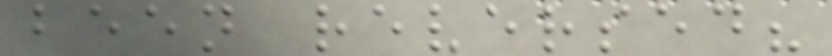been reversed?
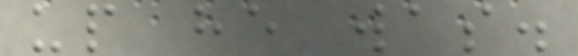up he was.
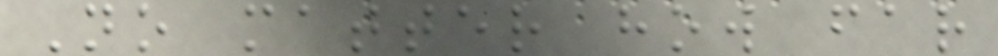No matter how far
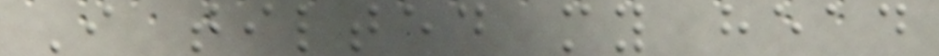I tilted my head
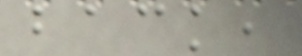back,
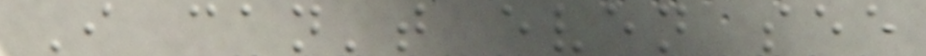I can't even see
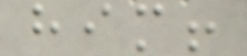him!
